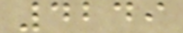4249
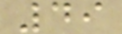49
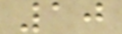10
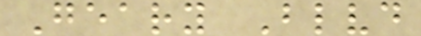Geary Blvd
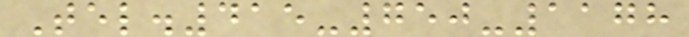Tel.415-750-1178
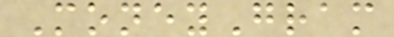MoneyGram
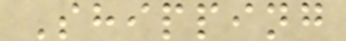Shipping
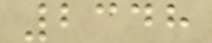2348
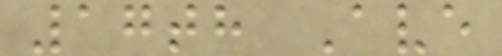17th Ave
